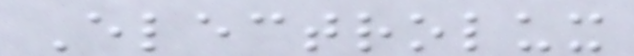Electrolux
